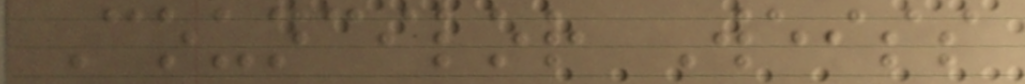Councilor Weiss
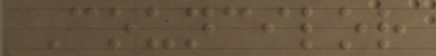Councilor
